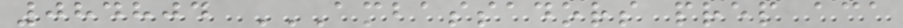084804 AMBASSADORS PREP ACA
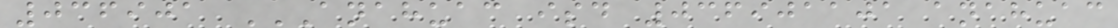036901 ANAHUAC ISD 036901101 ANAHUAC
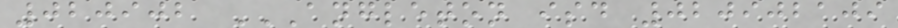020902 ANGLETON ISD 020902109
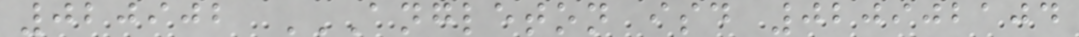020902 ANGLETON ISD 020902104
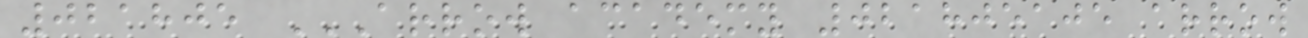021805 ARROW ACADEMY 021805105 ARROW
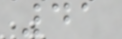41
